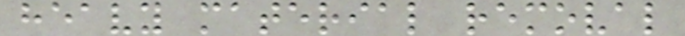heavy material removal
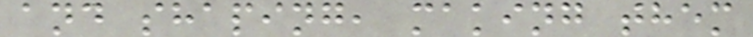and shaping, making them
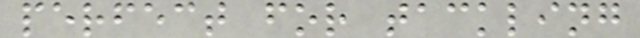perfect for tackling
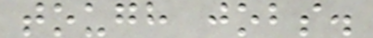tough jobs.
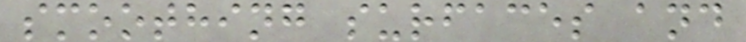smoothing surfaces and
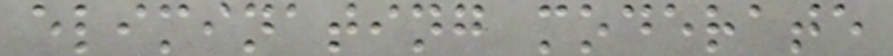eliminating moderate
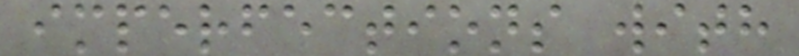imperfections with
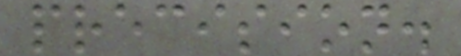precision.
